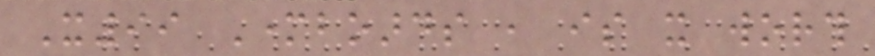X99 Motherboards , is it worth
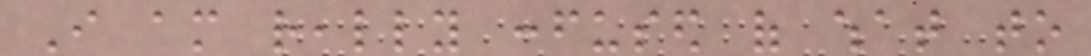I am really confused of what to
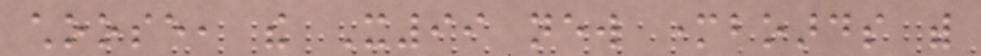choose, the X99 new motherboards with
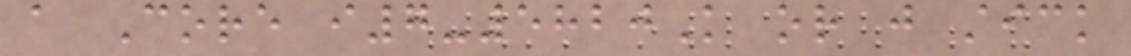a Core i7-5820K or just stick
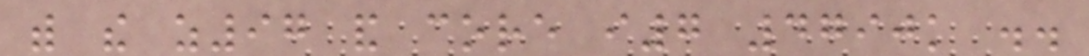with the z97 and core i7 4790k ..
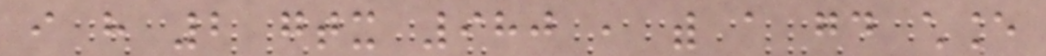i have 2 gtx 980 , with a good chance
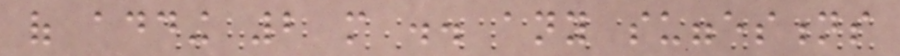of adding 2 more .. any suggestions
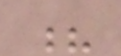?
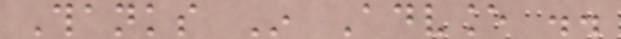Thanks In Advance ..
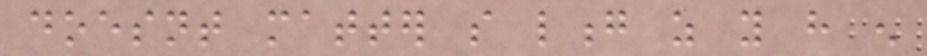doesnt matter so long as you have enough
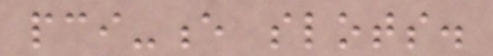pci-e slots.
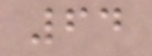64
